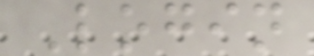Login
